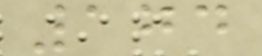174
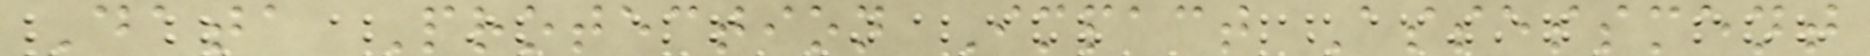Data Protection Impact Assessment
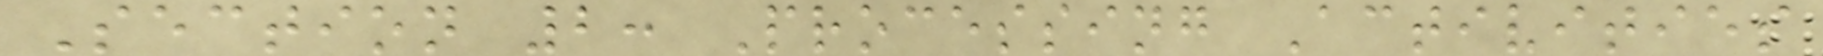Section 2: Processing Activities
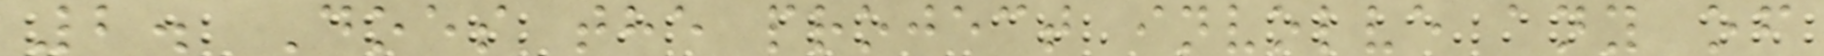2. Does the project involve any of
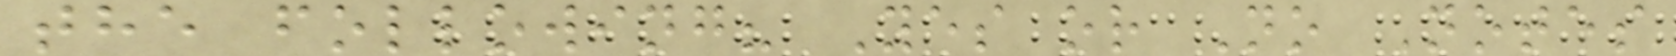the following? Yes or No Notes
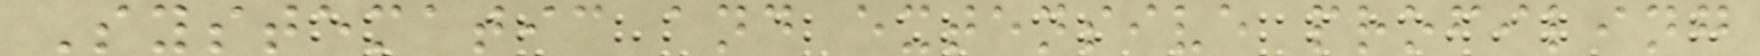Systematic and extensive profiling
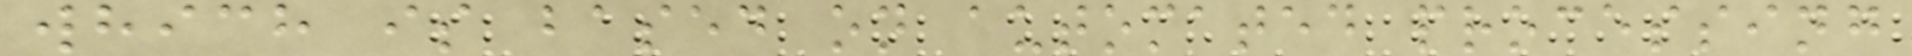which is based on automated processing
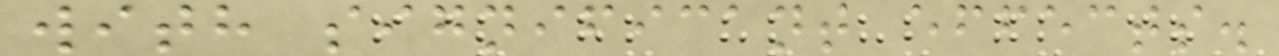with significant effects.
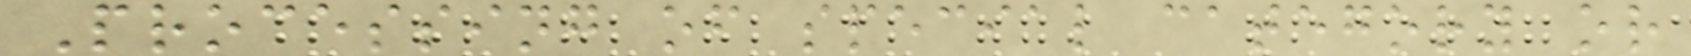Processing of special category or
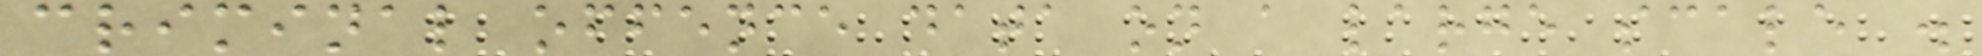criminal offence data on a large scale .
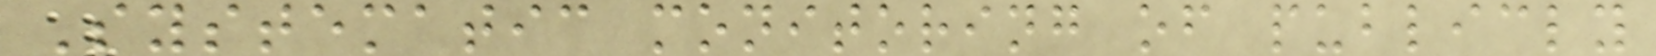Systematic monitoring of publicly
